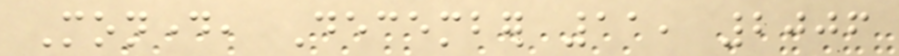Monday, December 11, 2006
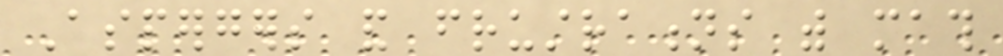Aspergers and frustrations with math
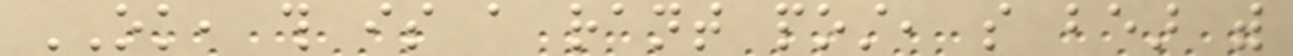OK, this is a rant post, so bear with
